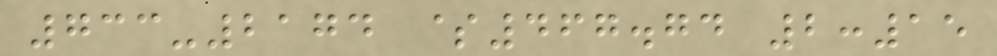733-2174 $467.74 2:15
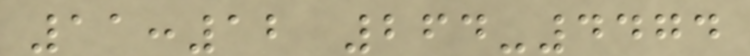11:12 264-4474
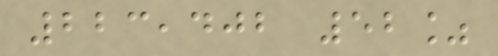223,402 52%
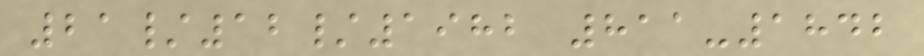21/12/1982 811-1842
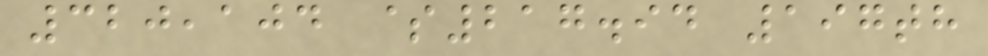320,104 $217.94 197th
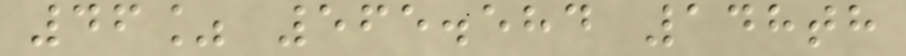46% 565.584 148th
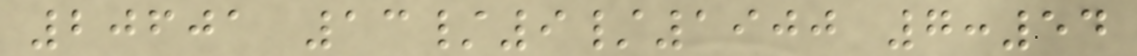20601 13/9/1900 7:54
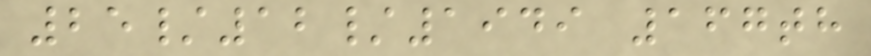25/12/1949 167th
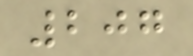207
